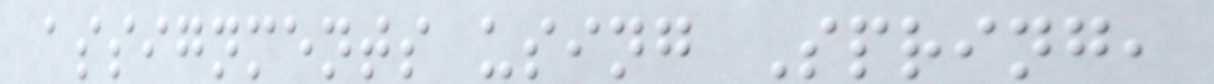assignments using Spring,
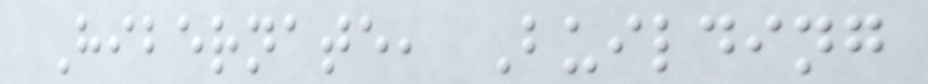Hibernate, Building
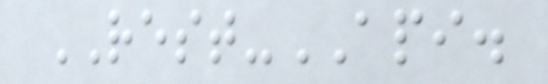REST-API.
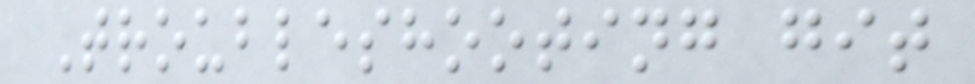Troubleshooting git
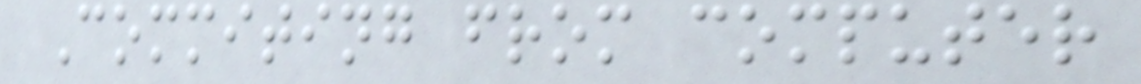Commiting from computer
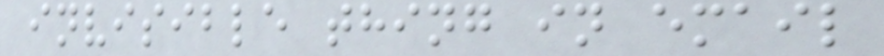invisible thing in email
